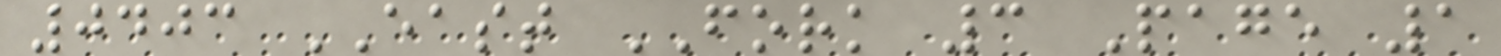0403 EAST FORK 3 Page 1
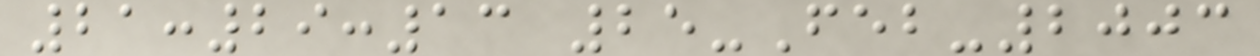21:29:13 25-Feb-2003
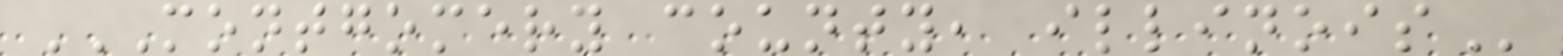MONTGOMERY COUNTY, ILLINOIS
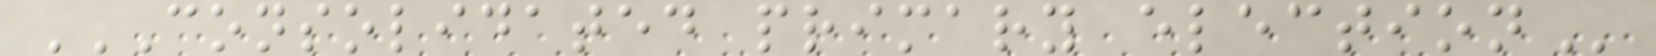CONSOLIDATED PRIMARY ELECTION
